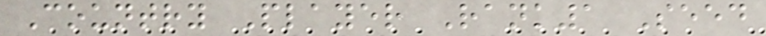Country Player Rank1 Seed
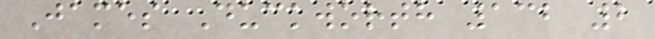James Duckworth 132 2
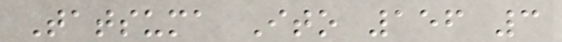Tatsuma Ito 156 3
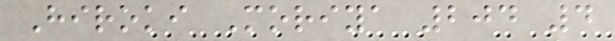Hiroki Moriya 204 4
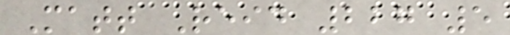Matt Reid 227 5
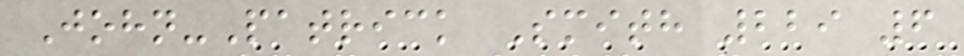John-Patrick Smith 229 6
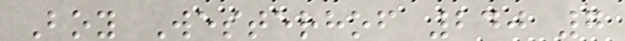Boy Westerhof 240 7
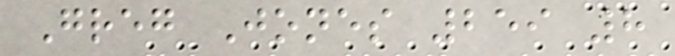Greg Jones 259 8
